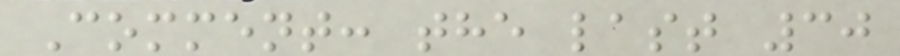Comment: the last 30
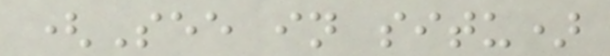(See in situ)
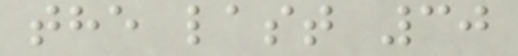the last 30
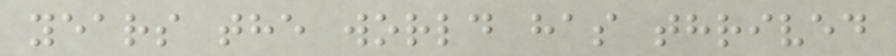years the world has thrived
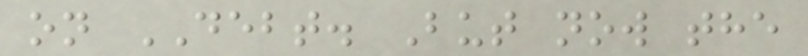on DEBT. But now the
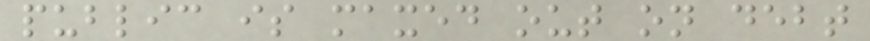public is maxed out on debt
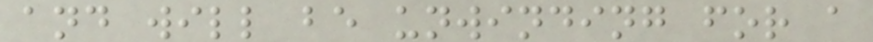and will be unwinding for a
